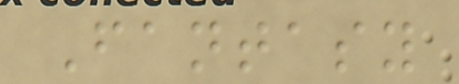Fantasy
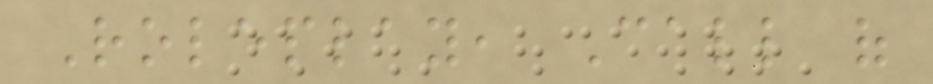Roleplay, Call of
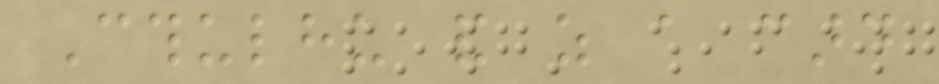Cthulhu and as a card
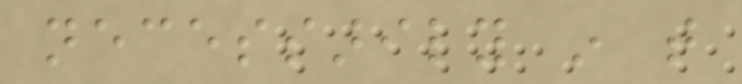necessarily in that
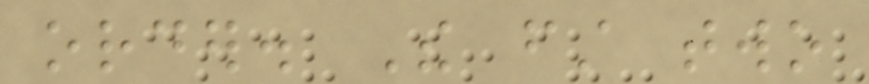order. The first two
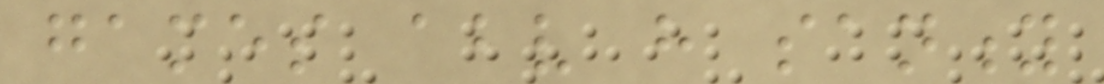games above have sanity
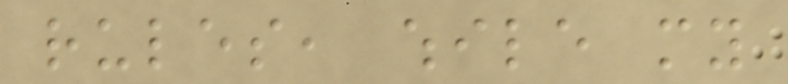rules, while my
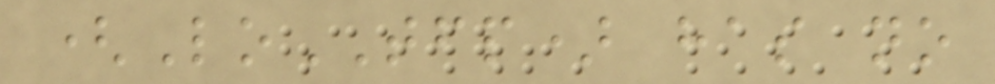(LoTFP) has no
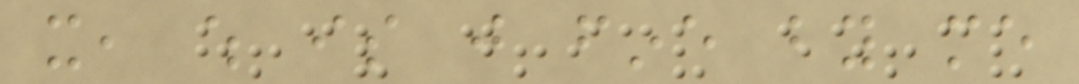it, which is just fine by me
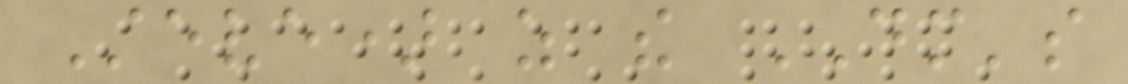Steve) as the DM's
